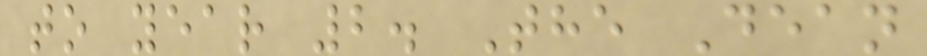to year 2. The Dean
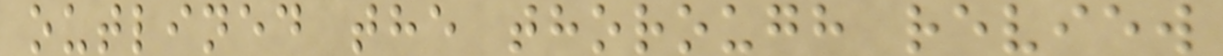outlined the thorough review
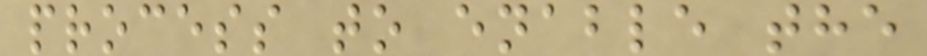process to enable the
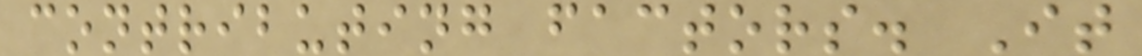contributing factors. It
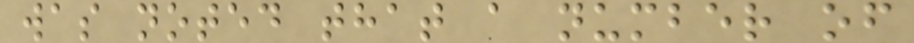was noted that a number of
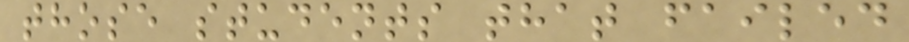those students that failed
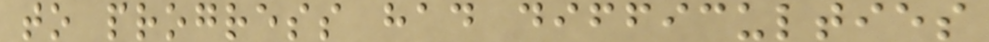to progress had difficulties
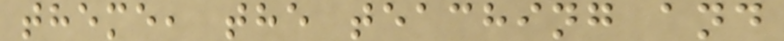theme, the teaching and
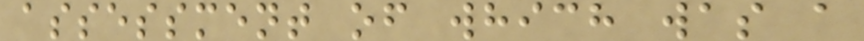assessment of which was a
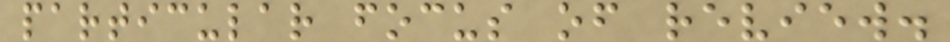particular focus of review.
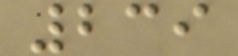239
